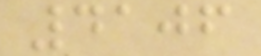4106
